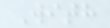With
